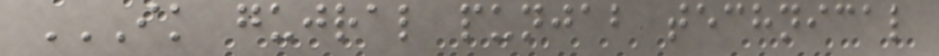IK GUJRAL PUNJAB TECHNICAL
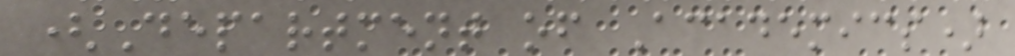(Department of Academics)
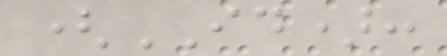(ID):
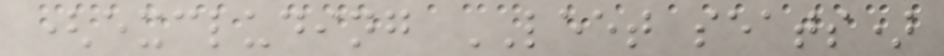(excluding LEET seats)
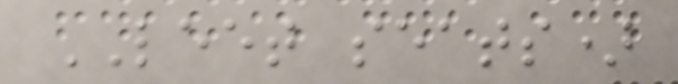LEET seats)
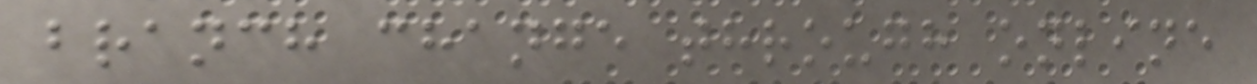branch change through online
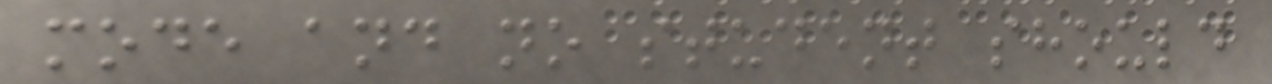mode and no student should
